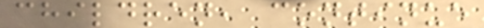children, continue
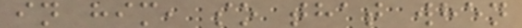in him, so that when
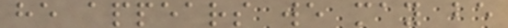he appears we may be
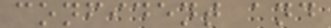confident and
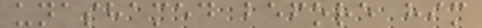unashamed before him
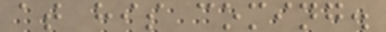at his coming.
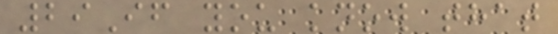29If you know that
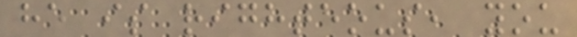he is righteous, you
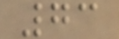73
